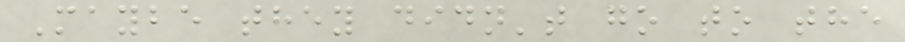Maybe they didn't go to the
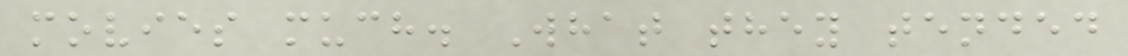movies much. What they tended
